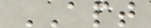APT
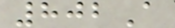802A
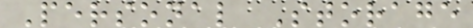Personal Storage
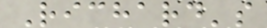Richard's
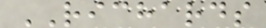RICHARDS
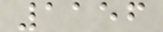1156
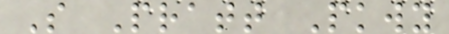S Pratt Pkwy
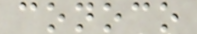conoco
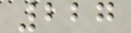227
